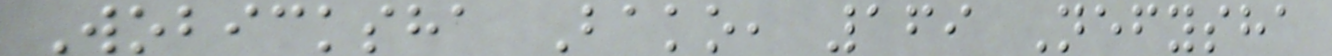Wobicksha Bako, 169 Nefysha
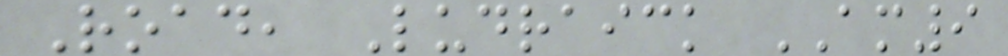Road, Ludraick AM9
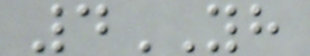4YH
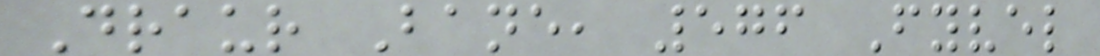Draur Bane, 576 Fyvel
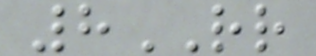8RR
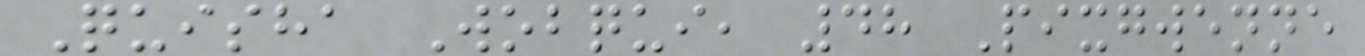Quisha Wobqui, 48 Pixgwenne
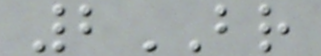2BR
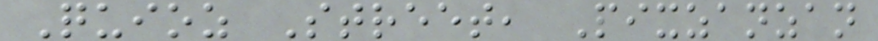Quioz Street, Pixzanzan
